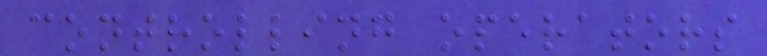controlling operators
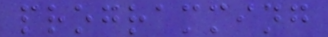programming
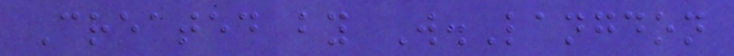Created by W.Langdon
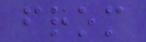from
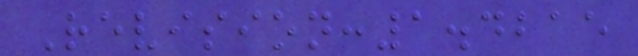Revision:1.4215
